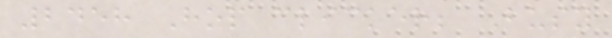2458 Hop clicker; Busy
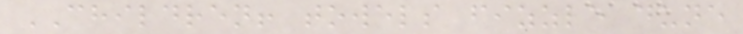CHILDREN! towels fizzle dune
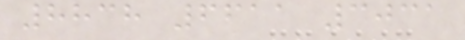8838 6611 3031
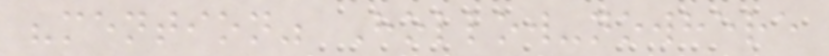"mention" Hollow-nowhere
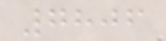7806
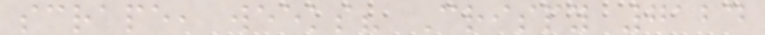scrape, weeks? Crispy 7124
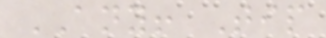ANY! Tip
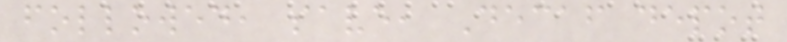followed, save, Decaf depot
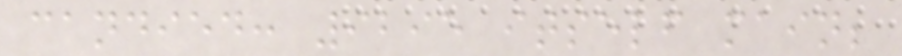candied: 9295 itself main;
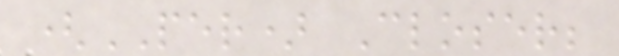(PER) Closer;
